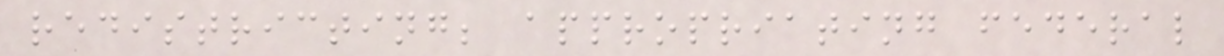redistricting; appropriating federal
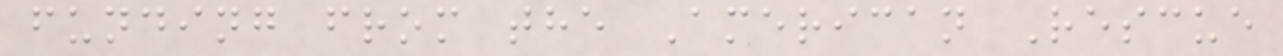funding from the American Rescue
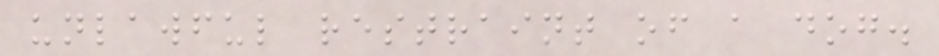unlawful restraint of a dog.
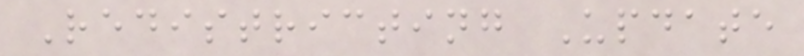Redistricting Update
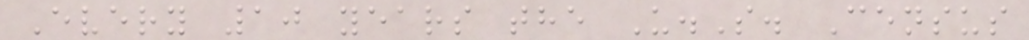Every 10 years the U.S. Census
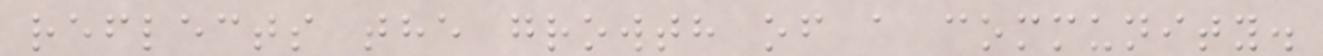reflects the growth of a community.
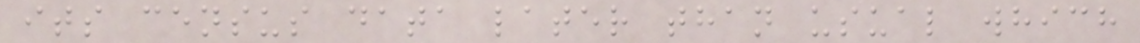its census data later than usual which
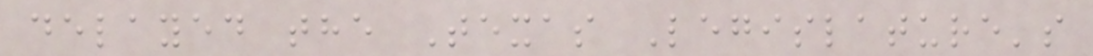delayed the Texas Legislature's
